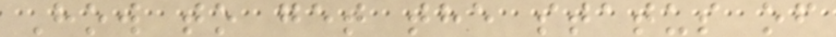How to get the status of
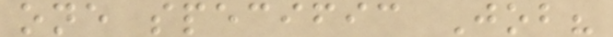one specific Job?
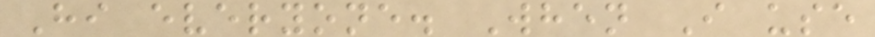Hi everyone. When I use
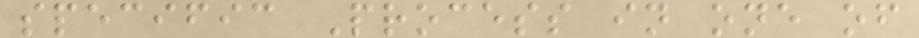specific Process in one of
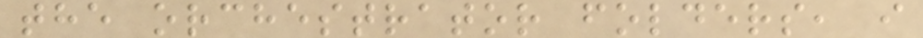the orchestrator folders, i
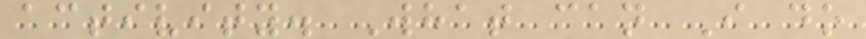activity. What can I do
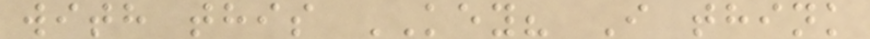with this KEY? I think
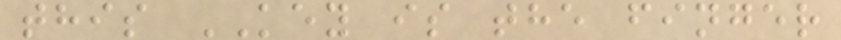this KEY is the finger
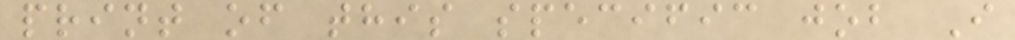print of this specific job I
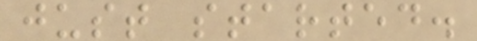just started.
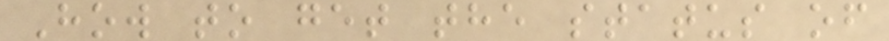How to get the status of
